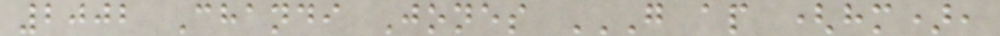2002 Chandi Jones G AP (HM),
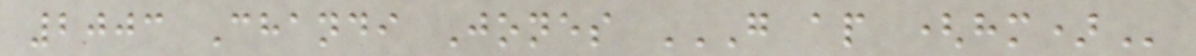2003 Chandi Jones G AP (HM)
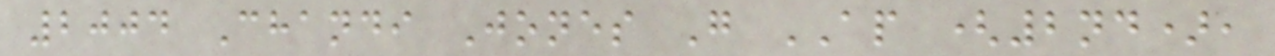2004 Chandi Jones G AP (2nd),
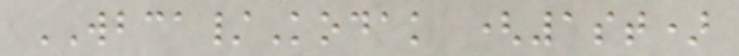WBCA/Kodak (1st)
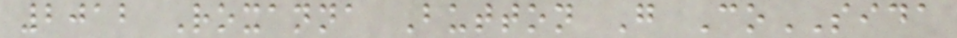2012 Roxanna Button G CoSIDA
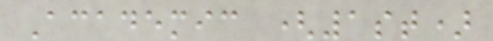Academic (1st)
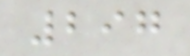297
